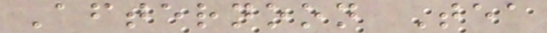Afternoon Tea
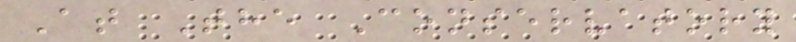At The Conservatory
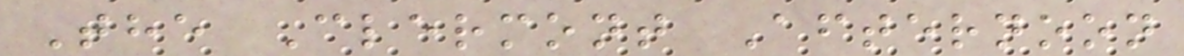The Clermont Afternoon
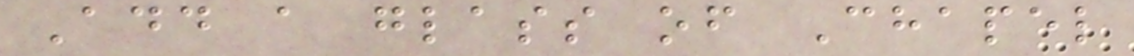Add a glass of Chapel
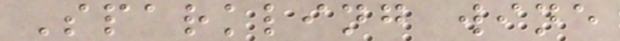Sparkling wine
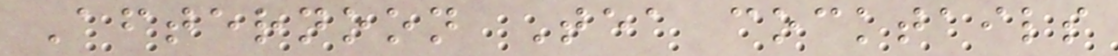Afternoon Tea cocktails
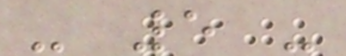- 5 -
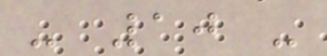- 10 -
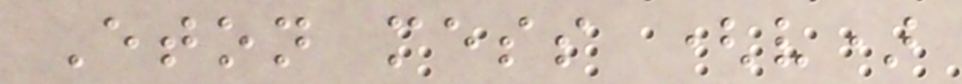Eton mess (v)
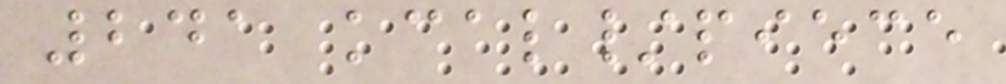241 kcal/piece
